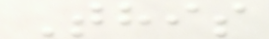This
